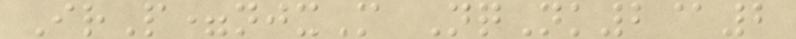IrP=njxM NqNk2@2
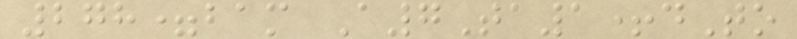278=bam A7Ta1+dTo
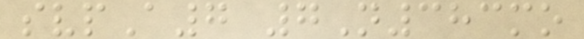svpA7 7N383mo
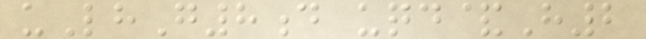uLhG8d uqd&H2
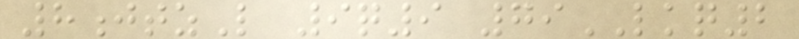8jtzL 9q9 79LKQ2
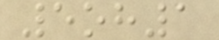5oh1
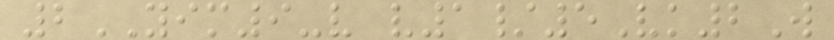2YIM9-v v1/5Vk2W
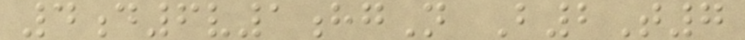4d6v1hgN B2T7
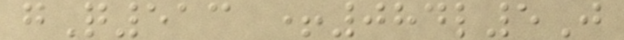gQ513 +084l5J
